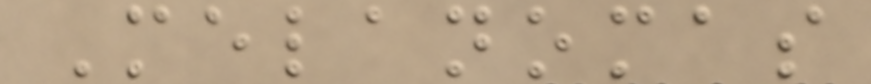Melanomas
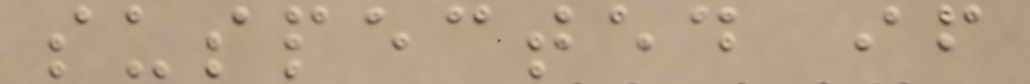suspected if
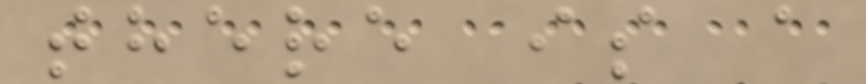there is a
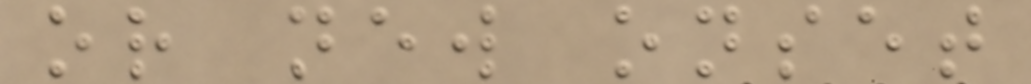or new onset
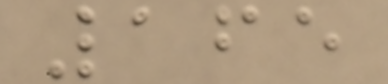165
